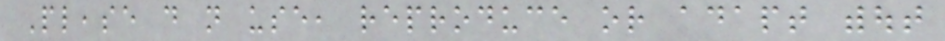Please do not use, reproduce or adapt without
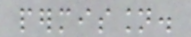permission.
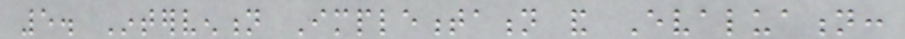5. Intervention Implementation and Evaluation:
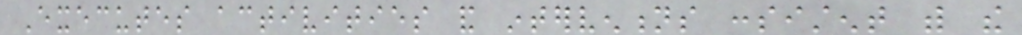Executes activities and interventions consistent with the
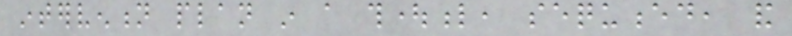intervention plan in a thoughtful, sequenced, and
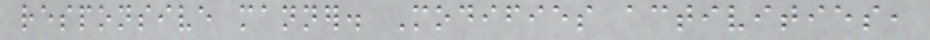responsive manner. Modifies activities,
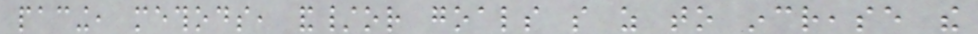pacing, methods, and/or goals so as to increase the
